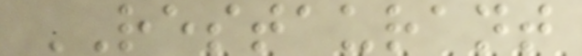RESTAURANT
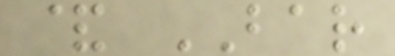& BAR
